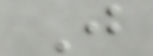J
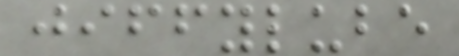jiffylube
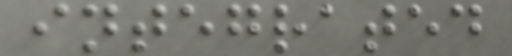integrated
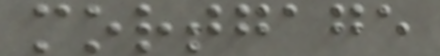mortgage
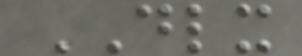DLX
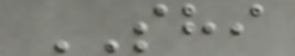SHI
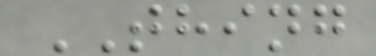THING
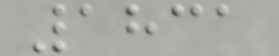1831
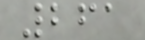261
